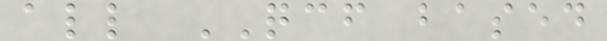all QCF based
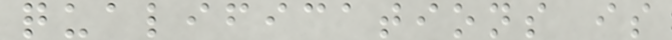qualifications is
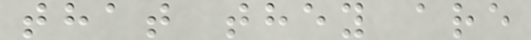that they are
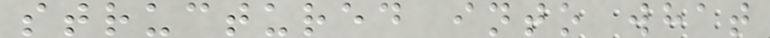structured into what
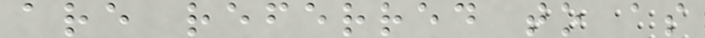are referred to as
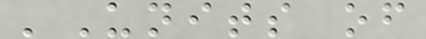'Units of
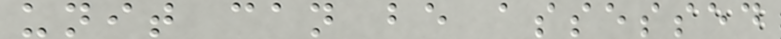unit can be assessed
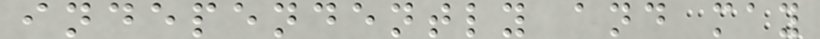independently and may
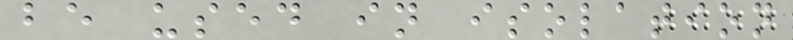be used in isolation
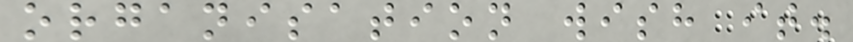organisation wish it.
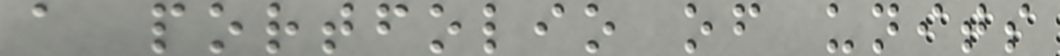a portfolio of units
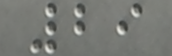29
